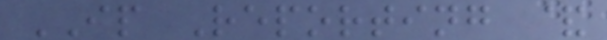IP Reporting &
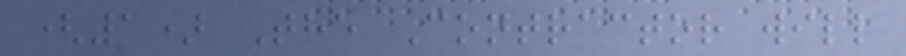(1) The Contractor will
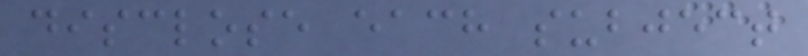disclose each subject
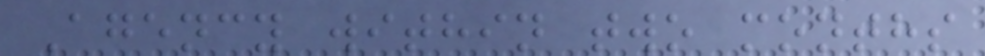Agency within two months
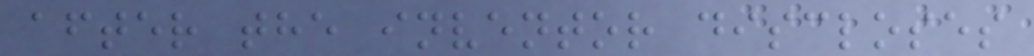after the inventor discloses
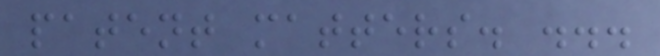patent matters. ...
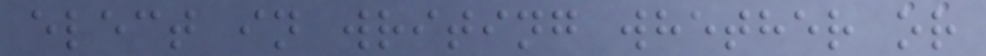elect in writing whether or
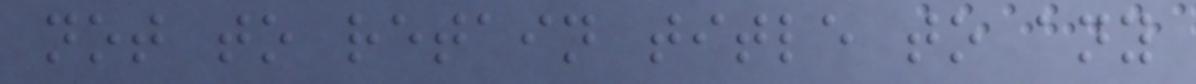not to retain title to any
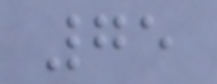75
